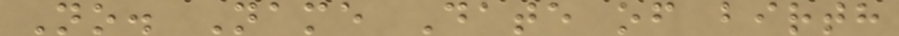No. Name Date of birth
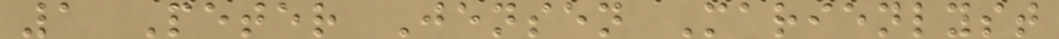1 Peter Jensen Marienlyst
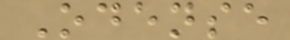Odense
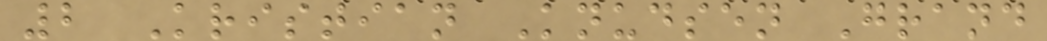2 Kristian Knudsen Grand
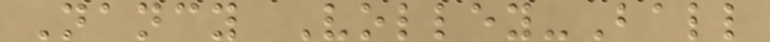Nancy Volley-Ball
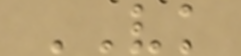VK
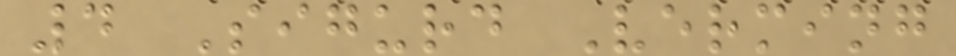4 Sigurd Verming
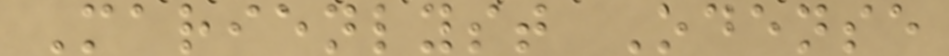Marienlyst Odense
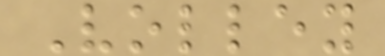Volley
